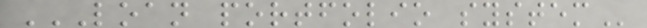LOAN PORTFOLIO SYSTEM
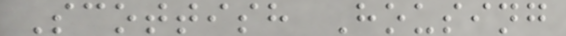Scottish Housing
